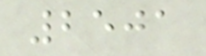2501
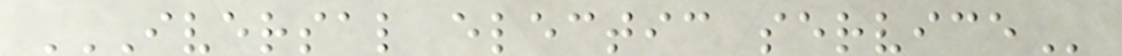IVERSAL ELECTIC SERVICE
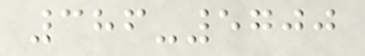386-5700
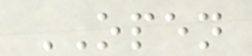OPEN
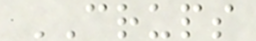CRUPS
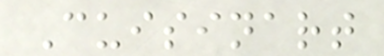Cuisinart
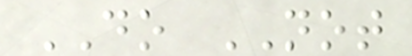DO NOT
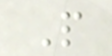P
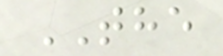THE
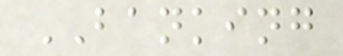BANKING
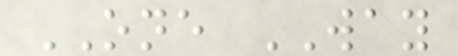ONE WAY
